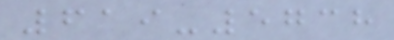619-5738
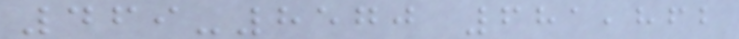469-8570 681,862
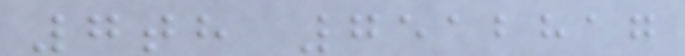7th 7512817
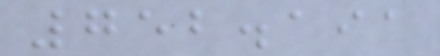752.191
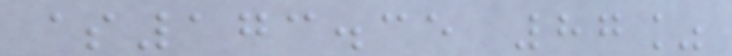$173.35 87%
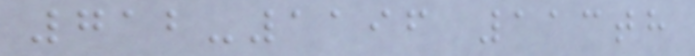712-1196 113th
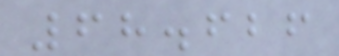68.626
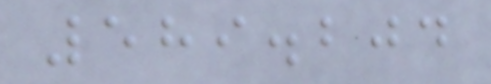589.204
